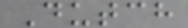Dutch
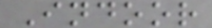Indoor
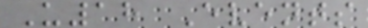U18 Events
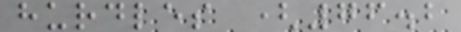hurdles (76.2
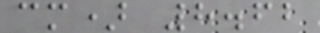cm) 8.62
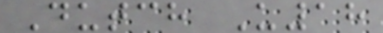Dutch U18
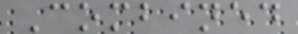Combined
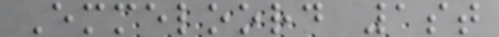Emmeloord 1st
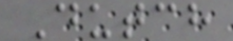Dutch
